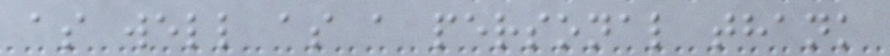as well as a personal thank
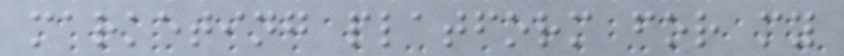marketing platform for my
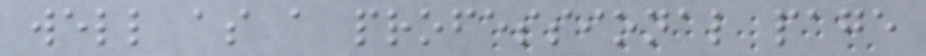well as a professional page
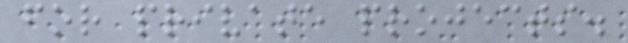for private projects.
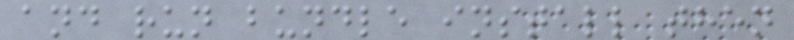and run bundle install then
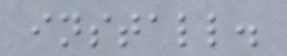install.
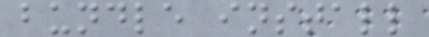bundle install
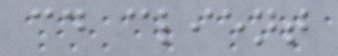cd client
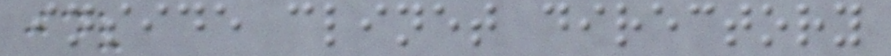inside clinet directory
